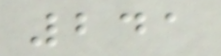241
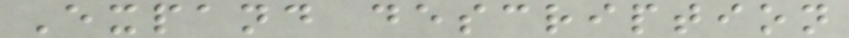Expand description
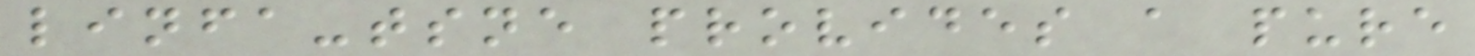linfa-tsne provides a pure
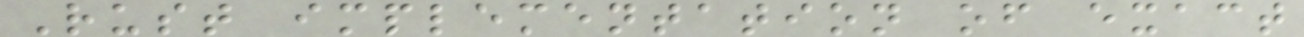Rust implementation of exact
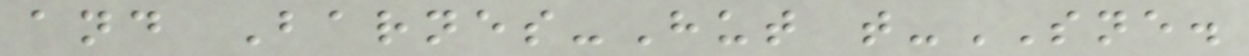and Barnes-Hut t-SNE.
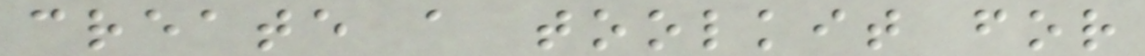create a toolkit for
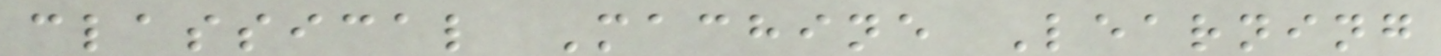classical Machine Learning
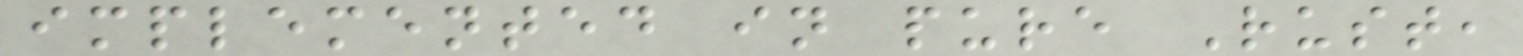implemented in pure Rust,
